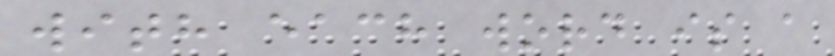with each word is a
